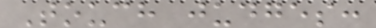Touch judges:
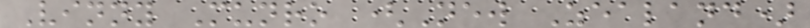Vinny Munro (New Zealand)
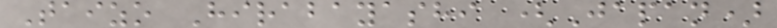Taizo Hirabayashi (Japan)
